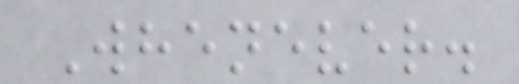Whenever.
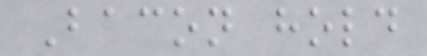Bacon hold
